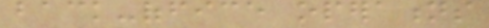back-office operations
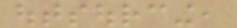outsourcing,
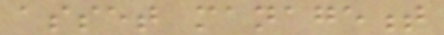asset management
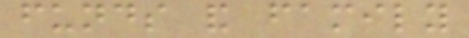funds and family
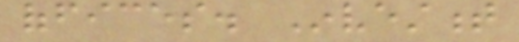offices. Investment
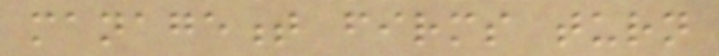management firms turn
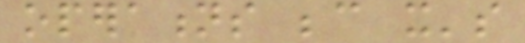operations because it's
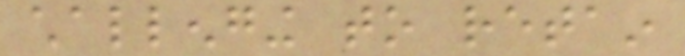challenging to retain
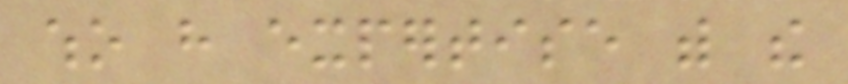who have expertise with the
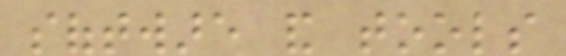software and tools
